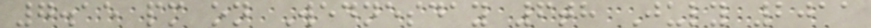7.15 pm on Wednesday 6th July 2011
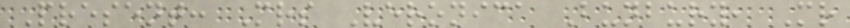Present: Mrs Veronica Bunbury, Mr
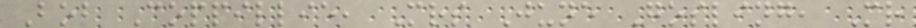Bob Coppillie, Mrs June Gosling, Mr
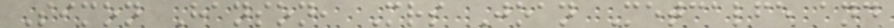Simon Hanson, Mrs Joan Metcalfe and
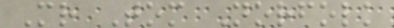Mr Tom Norfolk
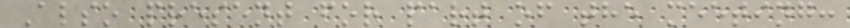Also present for part of the meeting:
